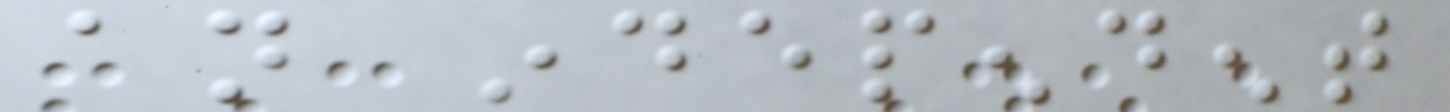an independent
